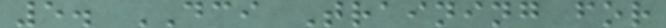5. DCI Training for
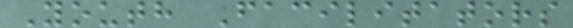Youth Facilitators
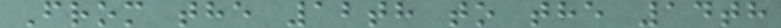From the 12th to the 14th
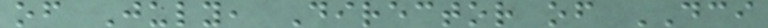of July, Director of DCI
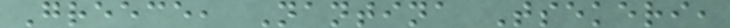Greece, Nantina Tsekeri,
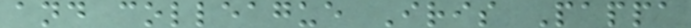and colleague Iris Pappa
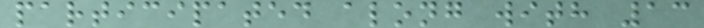participated along with 13
